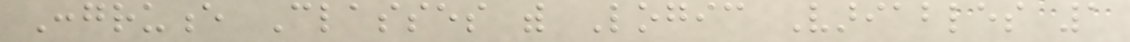Congruence Classes with Logic Variables 1
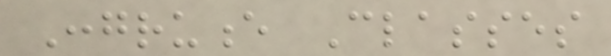Congruence Classes
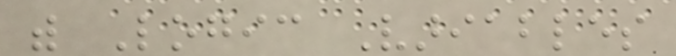with Logic Variables
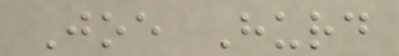Joe Hurd
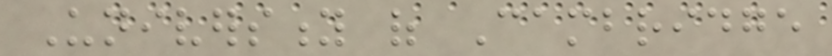University of Cambridge
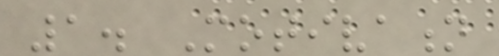1. Motivation
